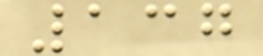137
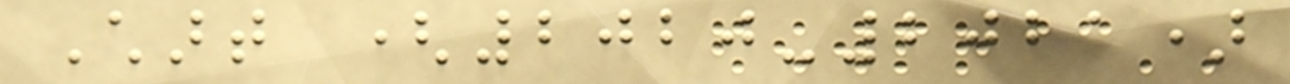Chart (2020-2021)
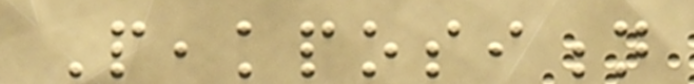Peakposition
